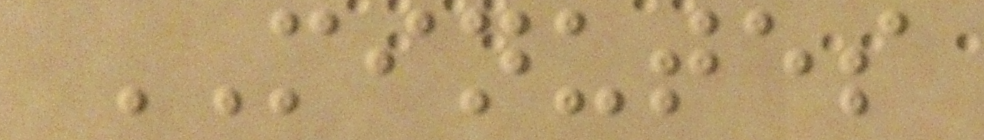MINUTES
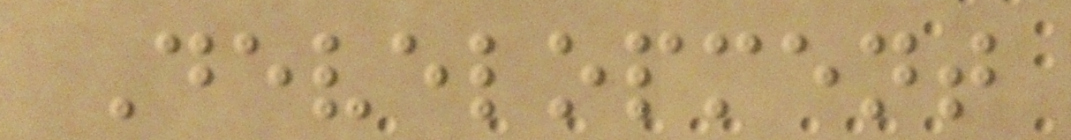Development
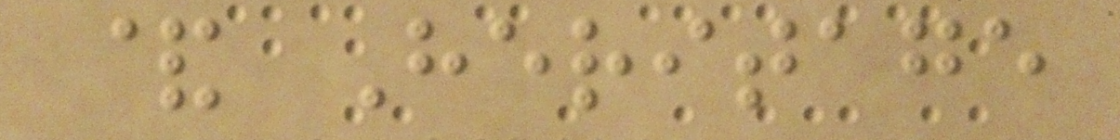& Heritage
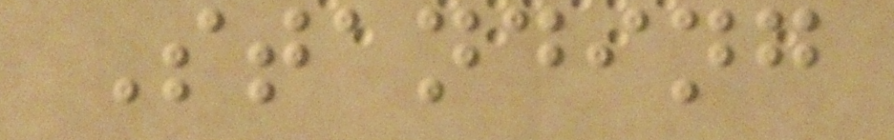Standing
